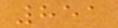851
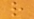r
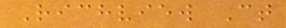Richview Ct
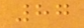87
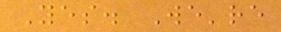Yes. We're
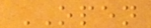OPEN
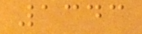1343
